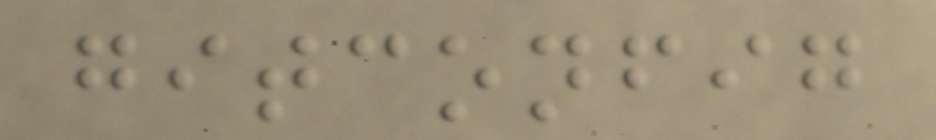gitconfig
